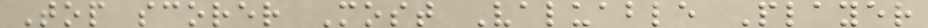Top scorer Most Valuable Player
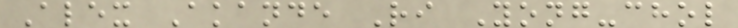Alex Akande Ri Yong-chol
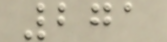271
